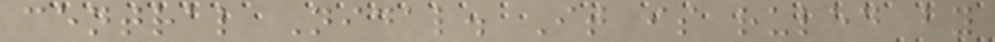central Nidal. It is ruled by
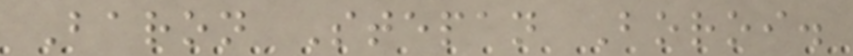Baron Stepan Boroi.
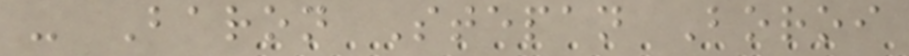- Baron Stepan Boroi
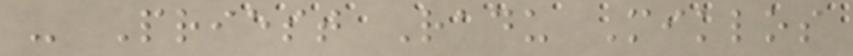- Priest Radu Miklos
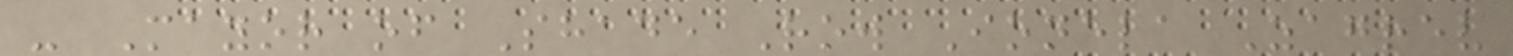- Mayor of Shade Row Ionela Zagrev
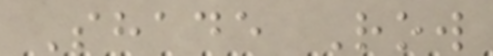Shade Row
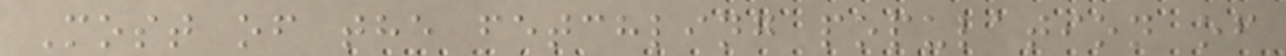Most of the fetchling population of
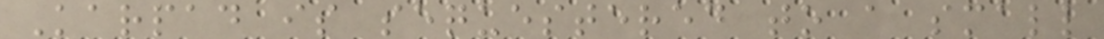Karpad is sequestered to a small
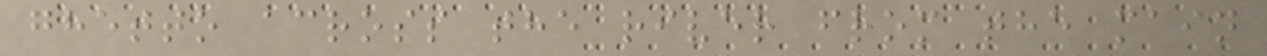ghetto across the river from the main
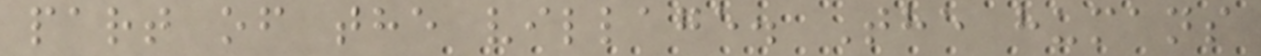part of the village. The humans
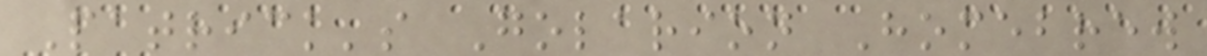Patrick's Golarion Homebrew
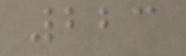223
